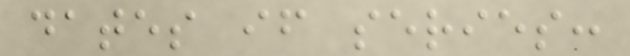dates if series:
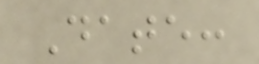Date:
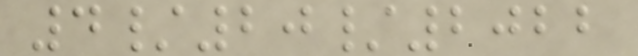4/20/2022
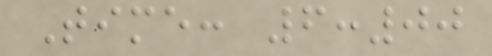Time: 6:00
